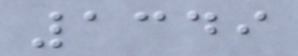1349
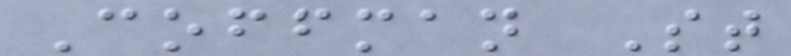Coffman St
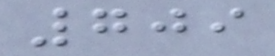709
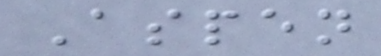Aspen
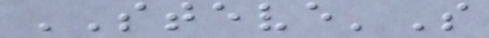STEVE'S
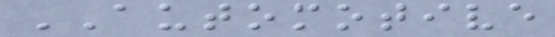AUTOMOTIVE
